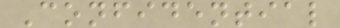Confidential
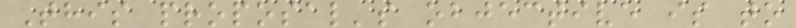This proposal's objective is to
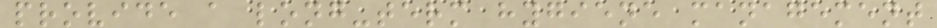provide a long-term hygiene management
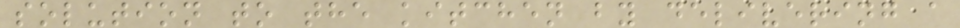solution to the kitchen by delivering a
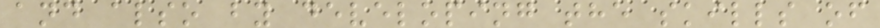and also by developing the skills of
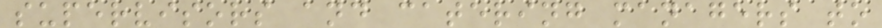supervisors and catering managers to
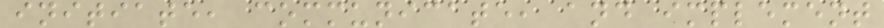initiate, communicate, and implement
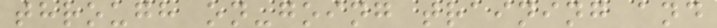through on-going training and
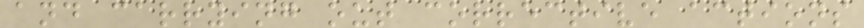and carrying out corrective actions
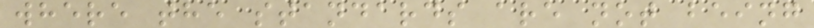where the standards are not being
